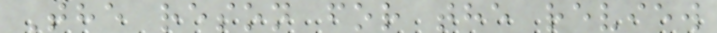The reson for the review
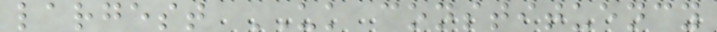largest UK constituency
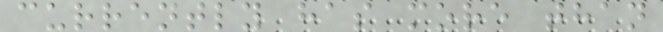currently has more than
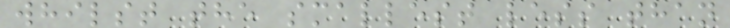whilst the smallest less than
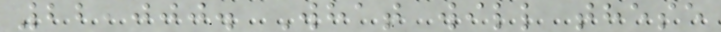22,000. What will these
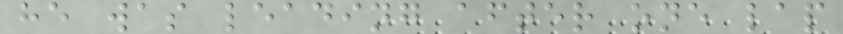he was leading after one lap
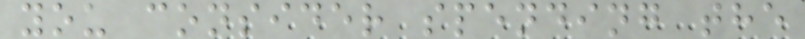you consider spending the
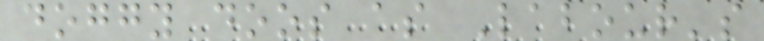doggy doos as Labour's
